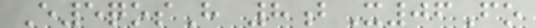E5qosH 8bX06Fo
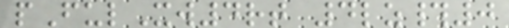pFulXw4rt 4lz#0
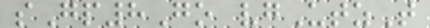sGp8Go vgUtzT
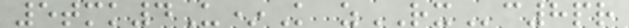5tmk4U*K zRXc8pr
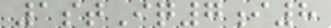1stIq7i8
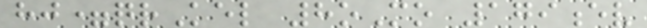hj=qrKel 8oMo 179ev
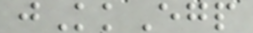jKkEgp
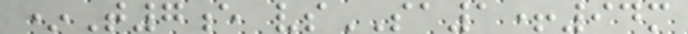*T7e vsSA1+94m
